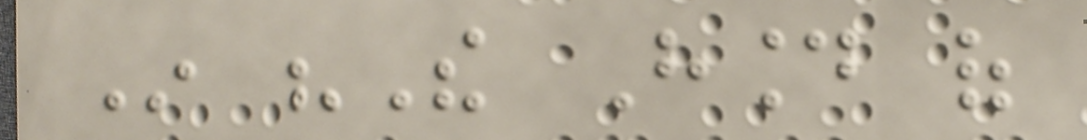In "The Hound of
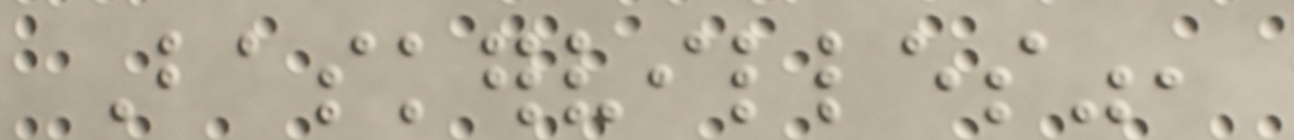Baskervilles",
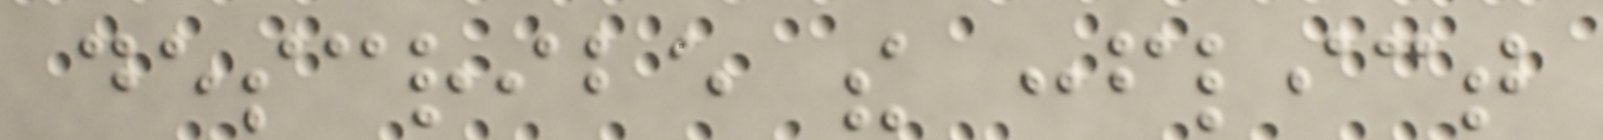describe the conflict
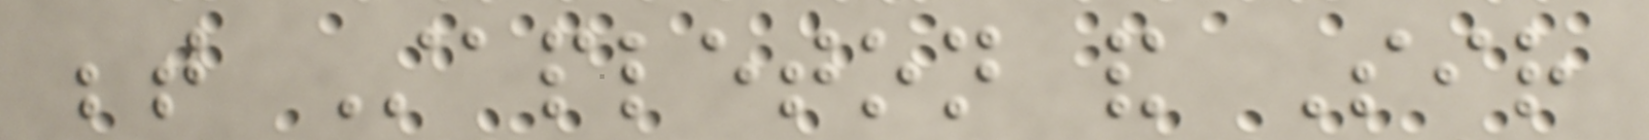between Stapleton and Sir
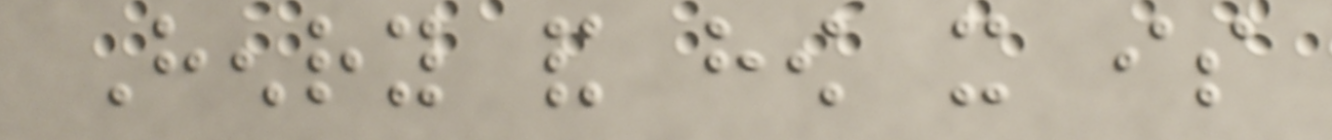Henry and how it is
